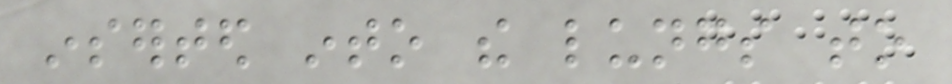inserted into the lungs to
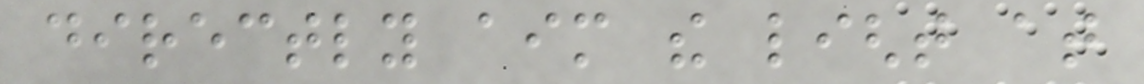directly aim the light at
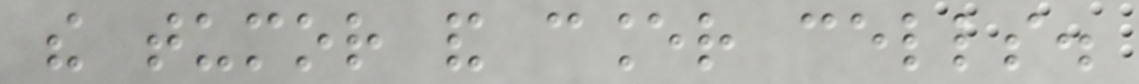the tumor and cancer cells.
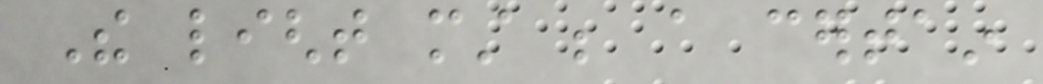The light must be a certain
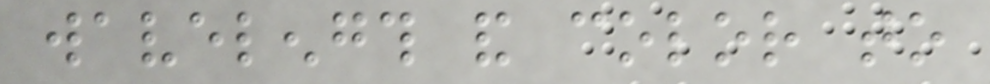wavelength and color to
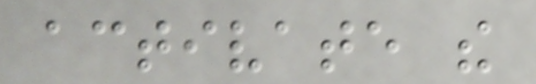activate the
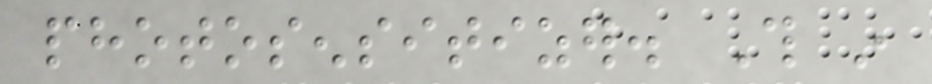photosensitizer. This in
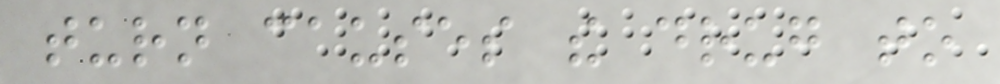turn causes the drug to
